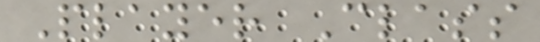Player Class
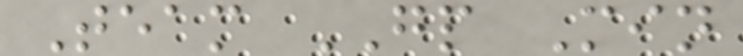Team GP Min
